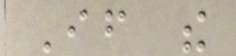If the
